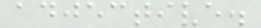adjective.
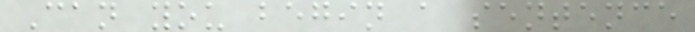Can you begin a sentence
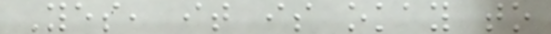Yes, it is okay to
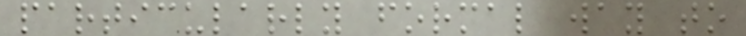particularly formal way to
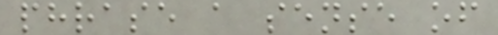phrase a sense of
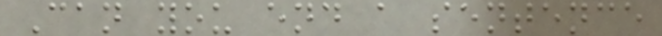Can you end a sentence
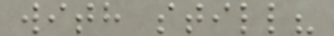with still?
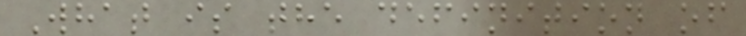What is the definition of
